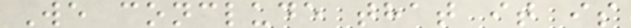We conclude that it is
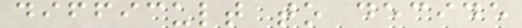difficult to decide
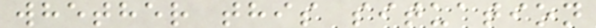whether this situation
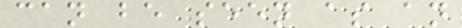can be seen as an
